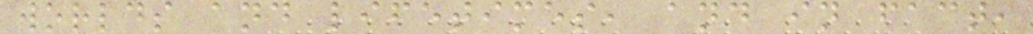worlds and lifetimes, and in fact,
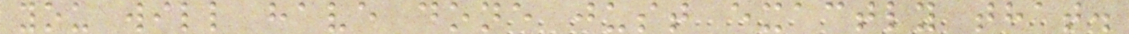you will have done just exactly that.
